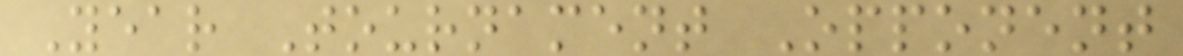Year Tournament Opponent
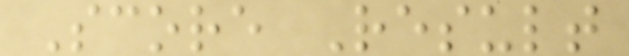Score Result
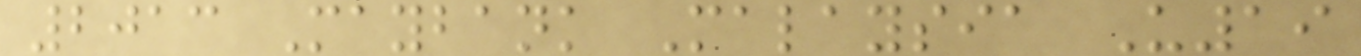2013 Maybank Malaysia U19
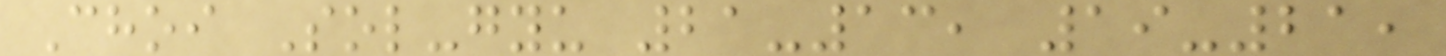Choi Sol-gyu 21-13, 19-21,
